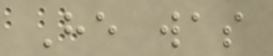He was
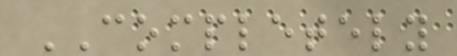COMPLETELY
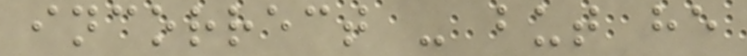incorrect - but he
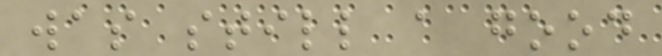was still a good
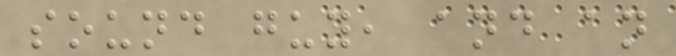sound guy, and an
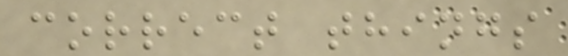correct things
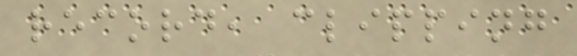record, clipping
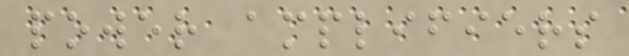power amplifiers
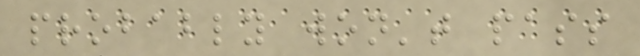probably won't pass
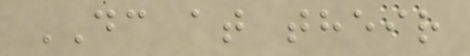DC at their
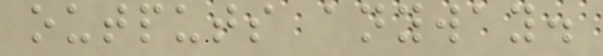outputs anyway.
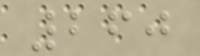260
